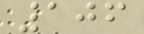106
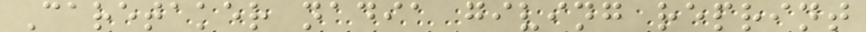Caretaker nadia giving reprint
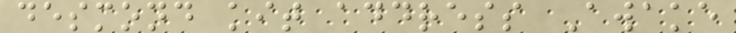desmond kit address Awake
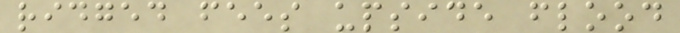ridged fees upside flood
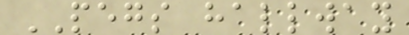PEGS hallway
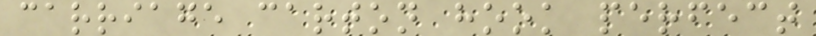carriage carton hook perfect
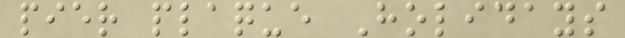pier plaque Holidays
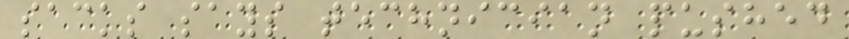sacks says technician pushed
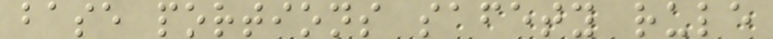base portions safety rule
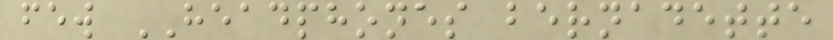few HEADPHONES bernadette
